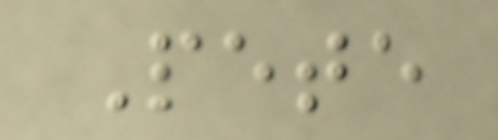Pete
